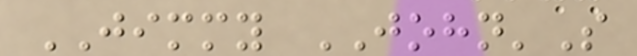JIMMY JOHN'S
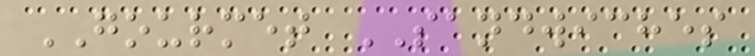GOURMET SANDWICHES
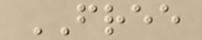FREE
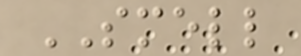SMELL
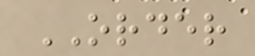ORDER
